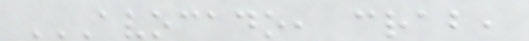AVOCADO, CRAB,
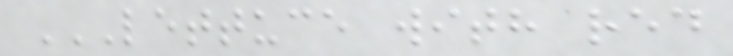LETTUCE WITH RED
